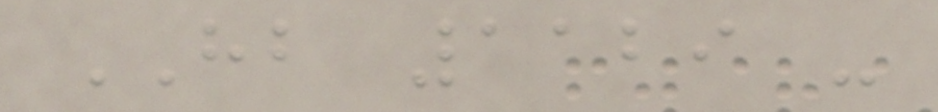HB 1129 -
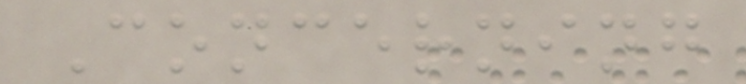Concerning
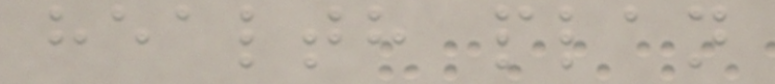health plan
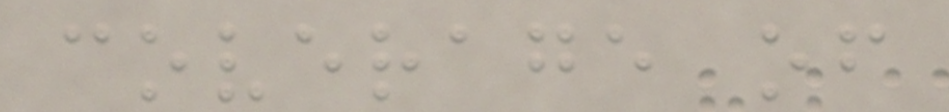coverage of
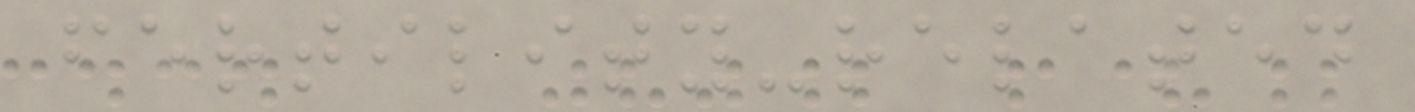fertility-related
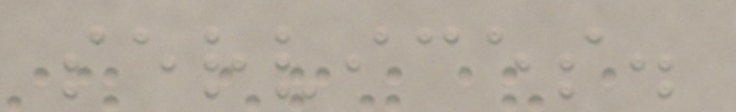services.
